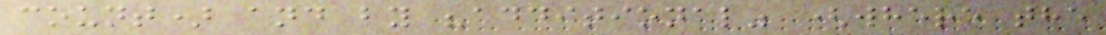count) and by "additional" (where the
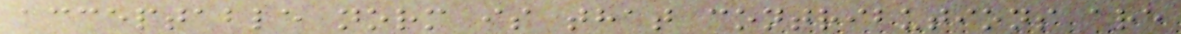acceptable norm is that contributions are
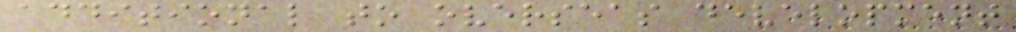additional to overseas development
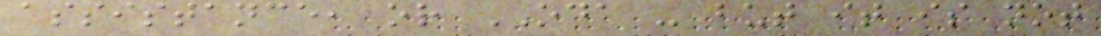assistance, or ODA - but it is not
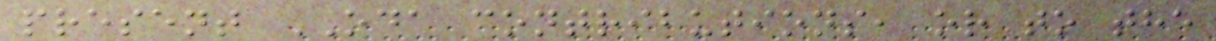present ODA contributions, or to the
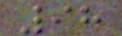98
